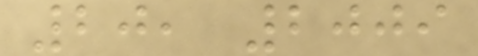20, 2009
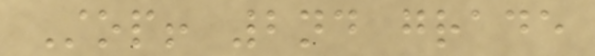Stop! 2nd grade
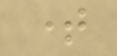time
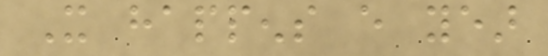It happens every year
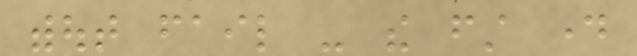without fail - the first day
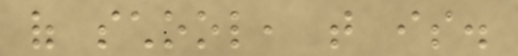of school, that is.
